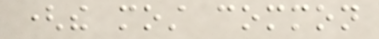(the most common
